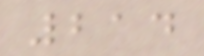214
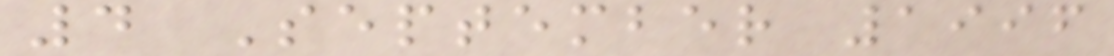4 September 1996
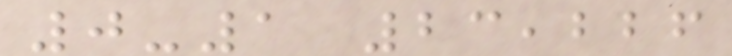0-1 23,226
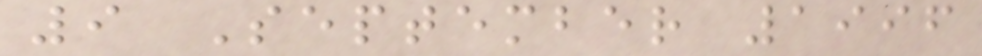9 September 1996
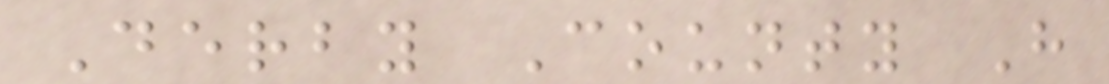Derby County H
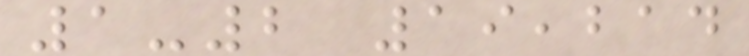1-2 19,214
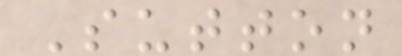Sutton
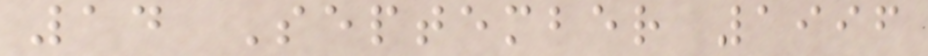14 September 1996
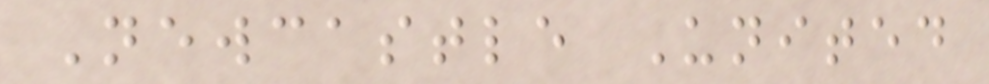Newcastle United
